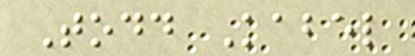Todd Kabel
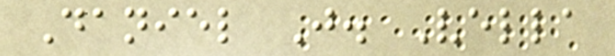Daniel J. Vella
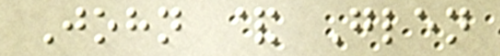John & Glen
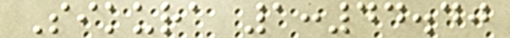Sikura 1:44.40
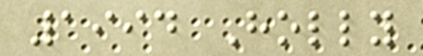1994 Holly
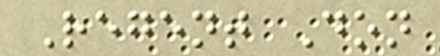Regent Don
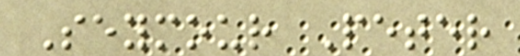Seymour Peter
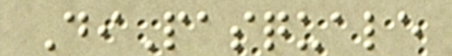DiPasquale
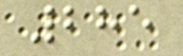285
